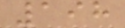198
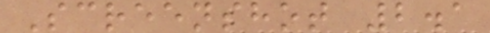Screenshot 2.1
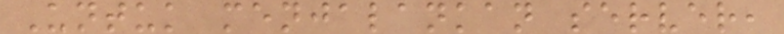Untuk menjalankan server,
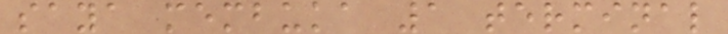saya membuka 1 terminal
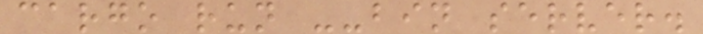cargo run --bin server.
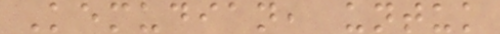Kemudian, untuk
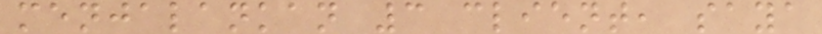menjalankan 3 client, saya
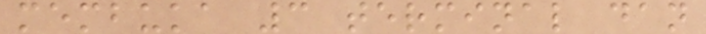membuka 3 terminal dan
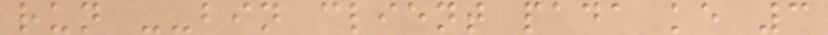run --bin client pada ke 3
